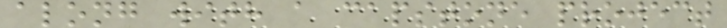along with a capstone project
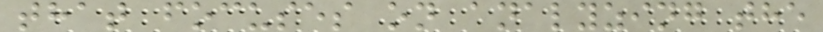that focuses on analyzing the
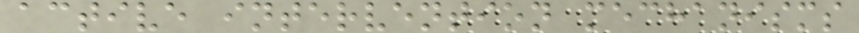active intervention mechanisms
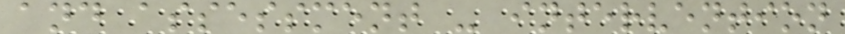and assessment - intervention
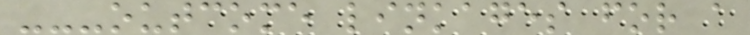---outcome linkages for a
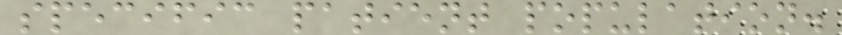specific patient population.
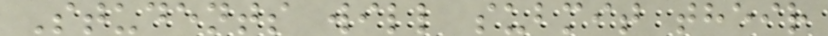Students will submit their
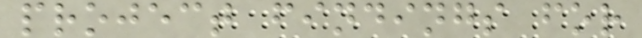project findings for
